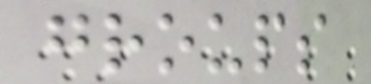groups
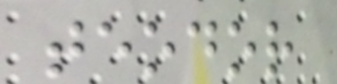teodor
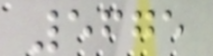5675
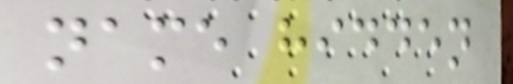name hidden
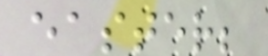easter;
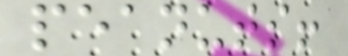peanuts!
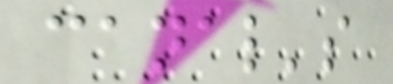canal's
